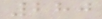280
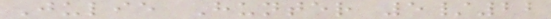Julie Hunter 5/22
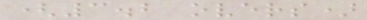(3.2 overs)
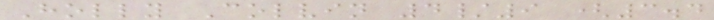Holly Colvin 4/9 (3.4
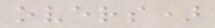overs)
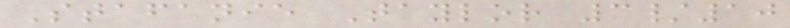Stafanie Taylor 3/10
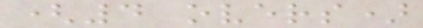(4 overs)
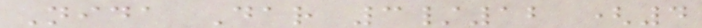Nida Dar 3/12 (4
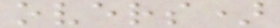overs)
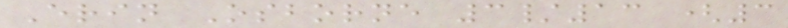Erin Osborne 3/13 (3
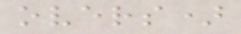overs)
